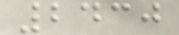2430
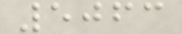5063
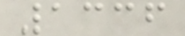1336
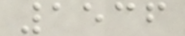1536
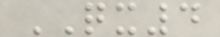QX4
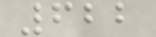622
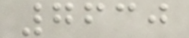7630
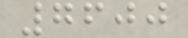7600
